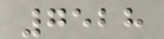7528
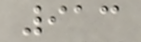913
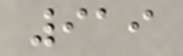919
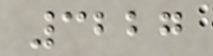3227
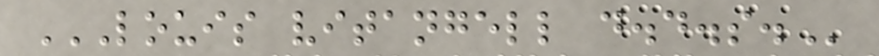LOUIS VITANGELL D.D.S.
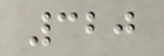320
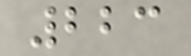223
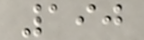190
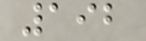192
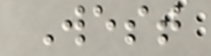West
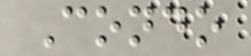Condo
